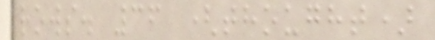rows. 36 (thought)
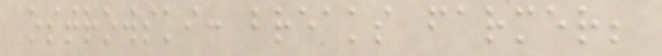ostrowski: breaks farmer;
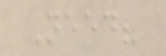Need?
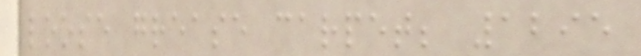loose grease carpet; 1295
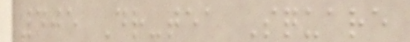405 Dr-tea Square
